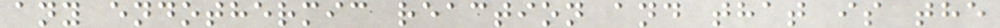any endothermic reaction and that is the
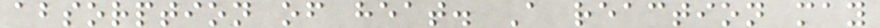absorption of heat. A reaction may
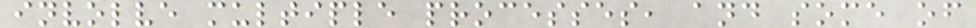involve multiple processes, and some of
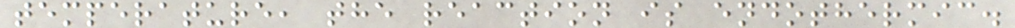temperature, the reaction is endothermic.
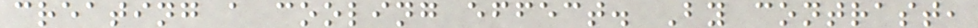creating a cooling effect. By contrast,
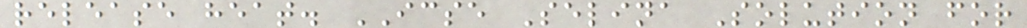release heat. ICSE Selina Solution for
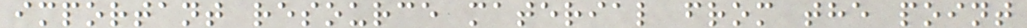important resource material from the point
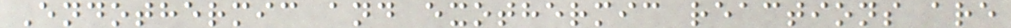Endothermic and exothermic reactions are
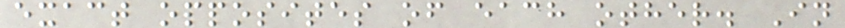exact opposites of each other. In
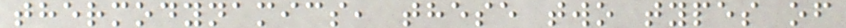thermodynamics, these two types of
